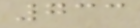733
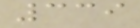339
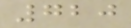720
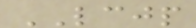LCJP
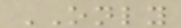ONLY
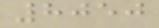8050
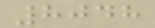8048
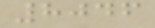8046
